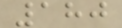180
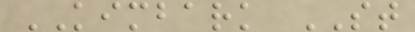KIMBARK ST
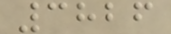3826
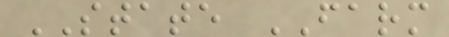STATE FARM
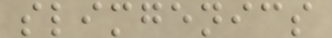slimgenics
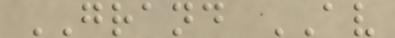GRAND AV
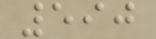590
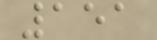151
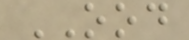OOD
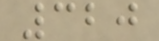320
